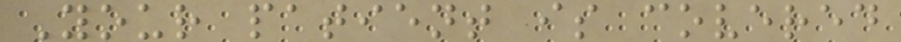Your patient is covered
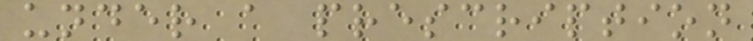under a prescription
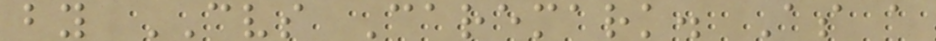by CVS Caremark. As a
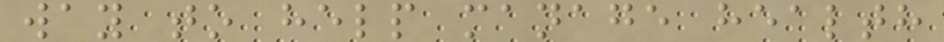way to help manage health
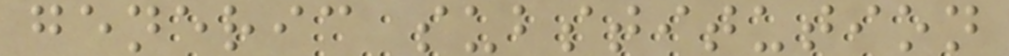generic substitution
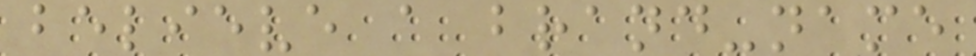believe a brand-name
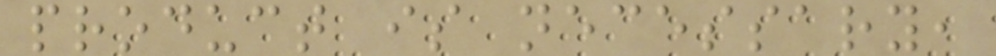product is necessary,
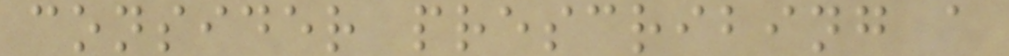consider prescribing a
